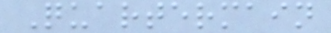Quartermain
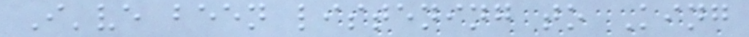I've been listening to King
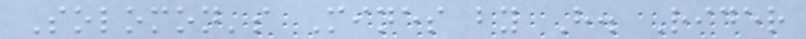Solomon's Mines by H. Rider
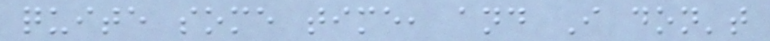quite some time, and I don't
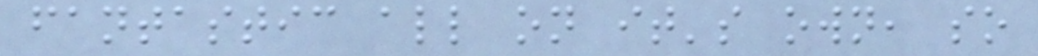fantastic all on it's own, so
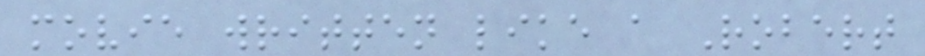movie written like a Robert
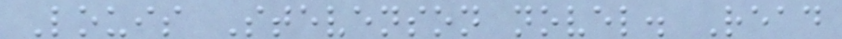Louis Stevenson novel. Read
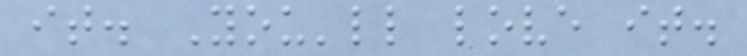it. You'll love it.
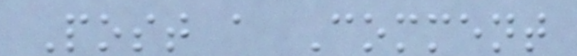Post a Comment
